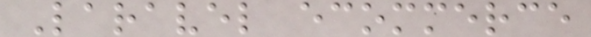Laravel ecommerce
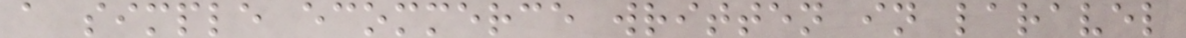a simple ecommerce written in laravel
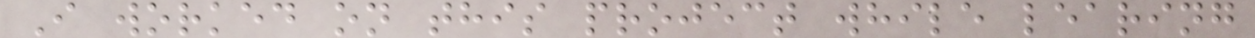I worked on this project while learing
